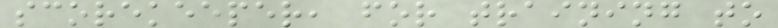scorekeeper, for training to
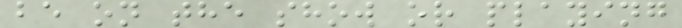be on the show or playing
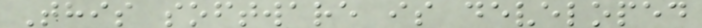This software is developed
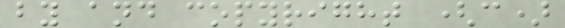by and copyright (c)
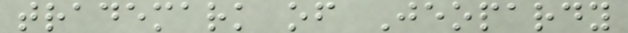trademark of Jeopardy
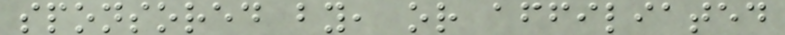sponsored by, or affiliated
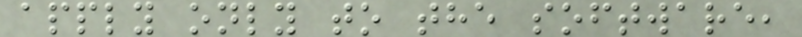apply only to the software,
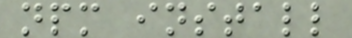npm install
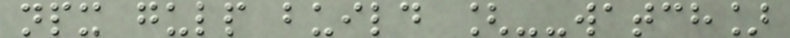npx gulp build [--watch]
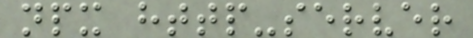npx http-server
